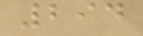294
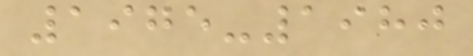1975-1980
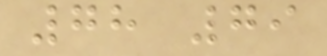78 79
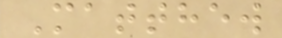Matthew
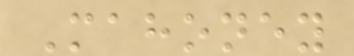Mahoney
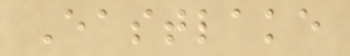Eastlake
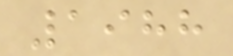1988
